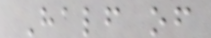Half of
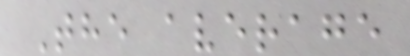The average
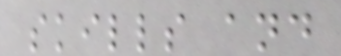skills and
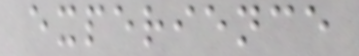experience
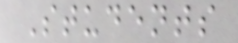Students
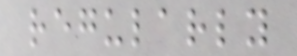regularly
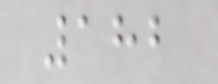182
